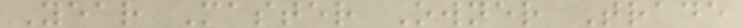Year Master Owner Trade
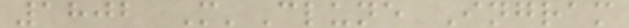1802 M'Clune Ingram
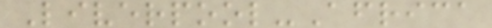Liverpool-Africa
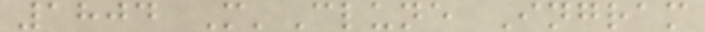1804 M'Clune Ingram
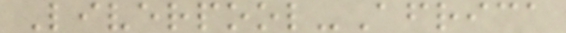Liverpool-Africa
